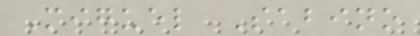Miguel Sabino
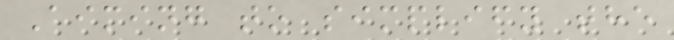Aiming to simplify the
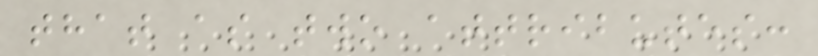that as two attributes:
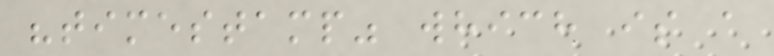"timestamp" which is a
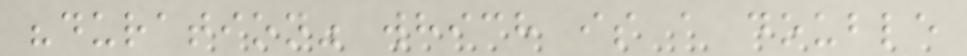"duration" which is a double
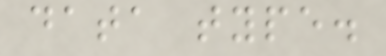data type.
